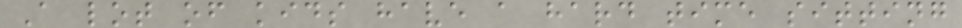A lot of kids have a hard time sitting
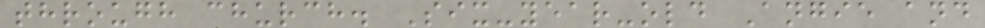through church. Six-year-old Angie and
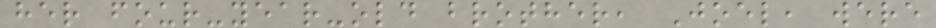her four-year-old brother, Joel, were
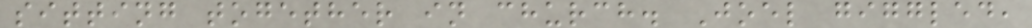sitting together in church. Joel giggled,
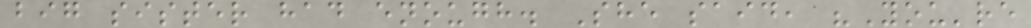big sister had enough. She said, "You're
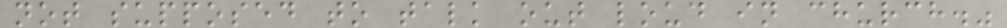not supposed to talk out loud in church."
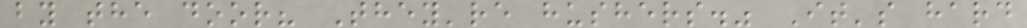by the door? They're hushers." It's hard
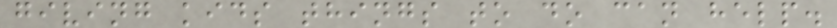giving kids things to do can help.
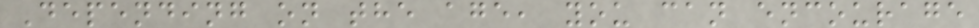Depending on the age, you can encourage
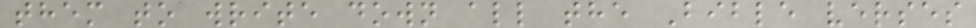them to write down all the Bible verses
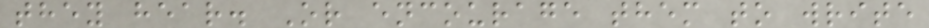they hear. Or encourage them to write
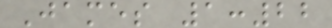James 1:22
